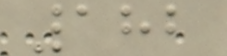182
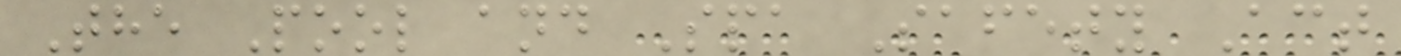The Pool and Spa Safety Act
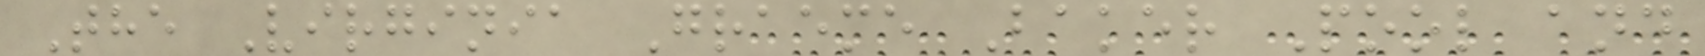The Virginia Graeme Baker Pool and
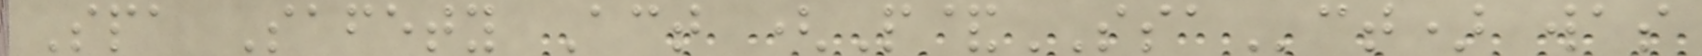Spa Safety Act (P&SSAct) was
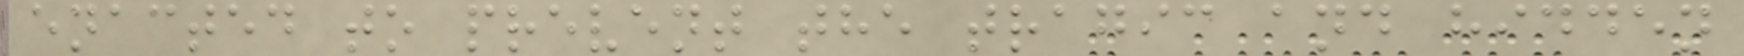enacted to prevent the tragic and hidden
